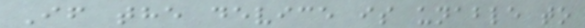If the device is unable to
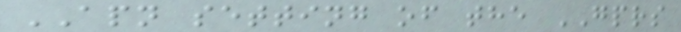APN setting of the GPRS
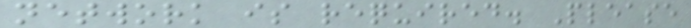network is required. Please
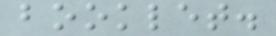booklet.
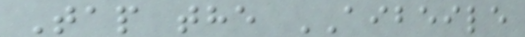Tap the AIBEILE
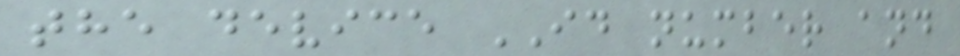the device ID number and
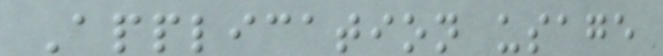Application usage
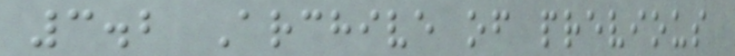3.2 Archive of previous
